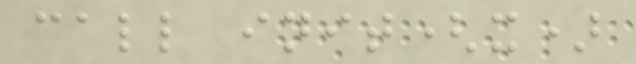call init(x)
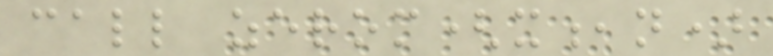call zerom(x,n)
